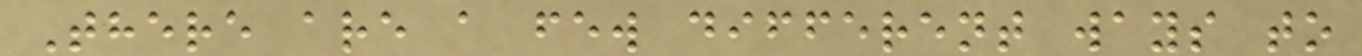There are a few different ways to
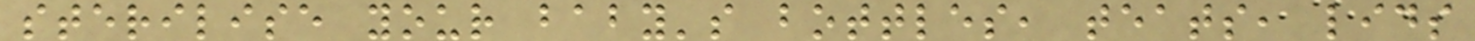sterilise your baby's bottles, teats, lids
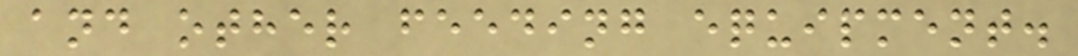and other feeding equipment.
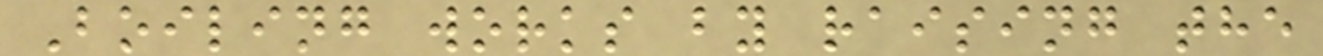Boiling works by raising the
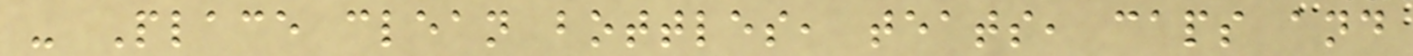- Place clean bottles, teats, caps and
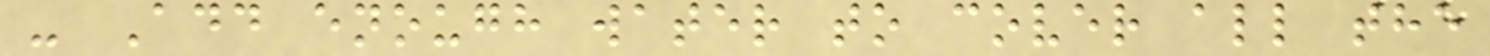- Add enough water to cover all the
